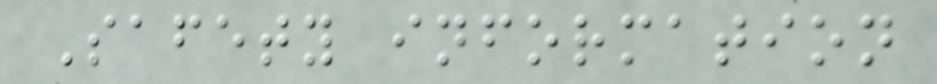Safety information
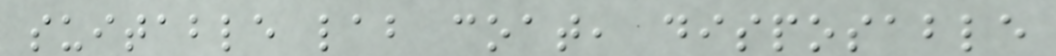suitable lab coat, disposable
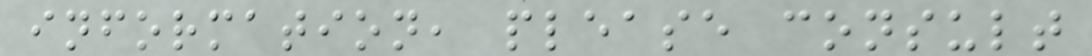information, please consult
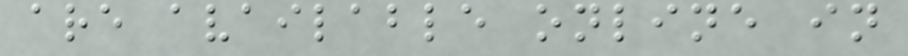are available online in
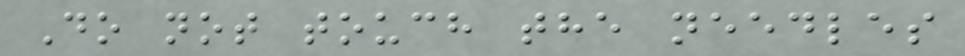Do not touch the needles
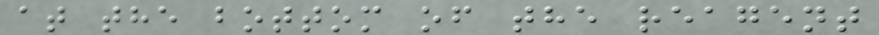at the bottom of the reagent
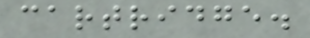cartridge.
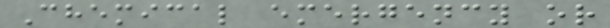Chemical emergency or
